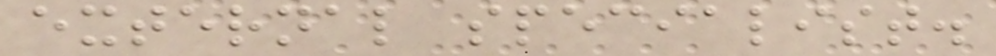external specialist.
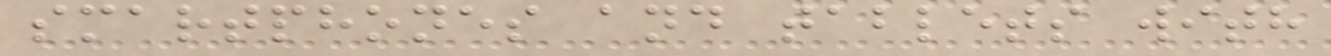smartphones and tablets with
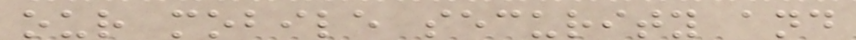our mobile security and
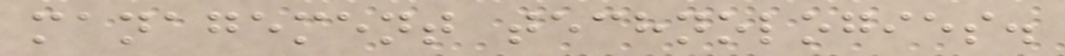management technologies.
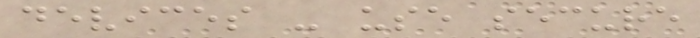devices - use secure
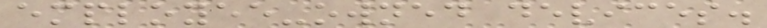employee-owned devices.
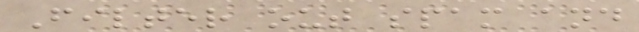Filter out spam and
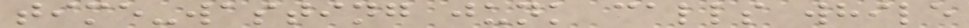time-wasting junk calls while
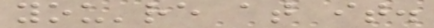you're at it.
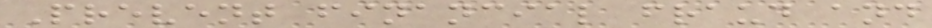Prevent financial fraud and
